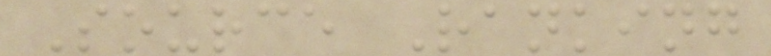Source Ranking
